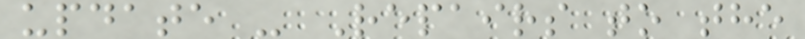update - Repairs to the
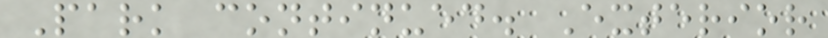Park continued. Exterior
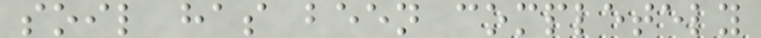soil has been completely
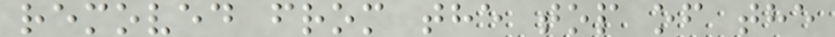removed from the top of the
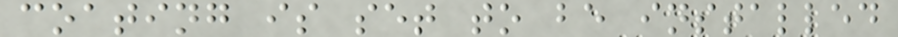coating is set to be installed
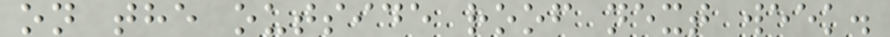on the outside roof next week.
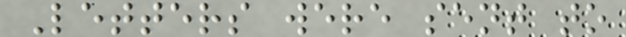Letters were sent to
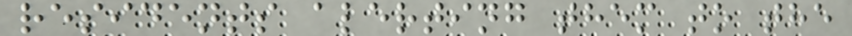residents alerting them to the
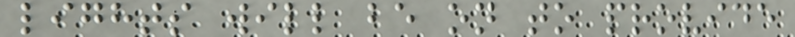lights will be on to provide
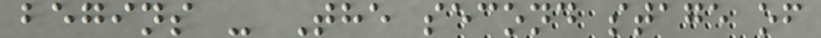begins - The second stage of
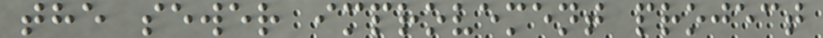the sewer improvement project
